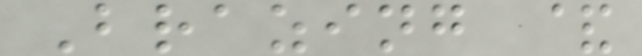Brazing &
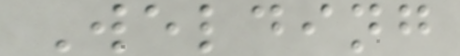Welding
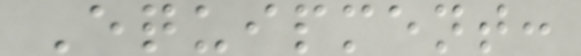Equipment:
